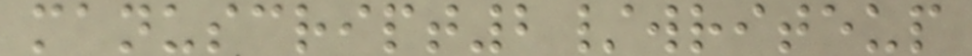manuscript2/writeup
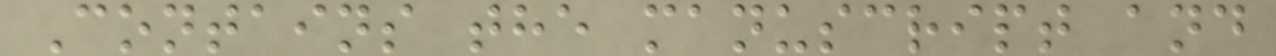Contains the manuscript and
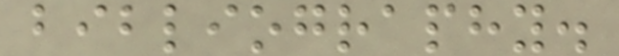bibliography.
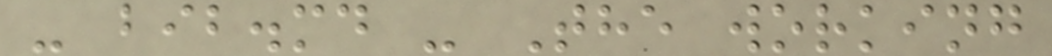- bib.md - The working
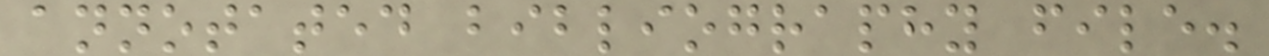annotated bibliography file.
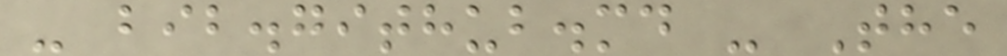- bib.github.md - The
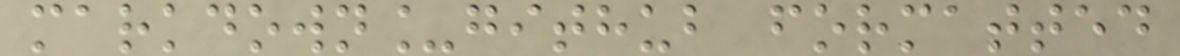markdown_github formatted
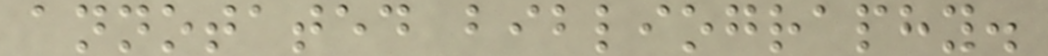annotated bibliography.
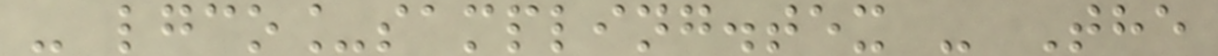- lgco_sampling.tex - The
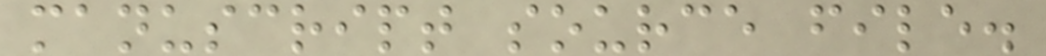manuscript source file.
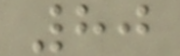80
